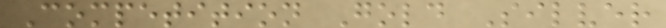Competition Gold Silver
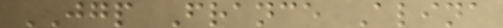JGP France Alina
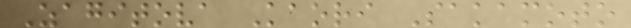Zagitova Kaori Sakamoto
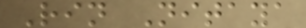Rin Nitaya
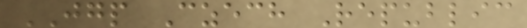JGP Czech Republic
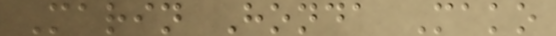Marin Honda Mako
